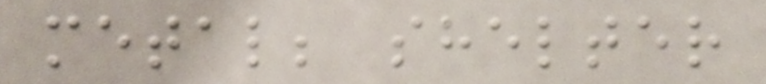metal; shelter
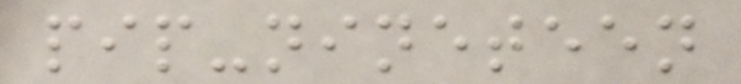pip-nineteen
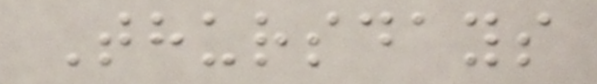Thursdays
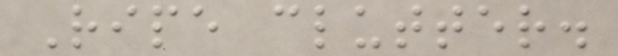Ripe clutter.
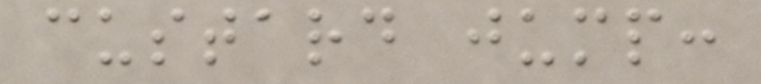custard jump:
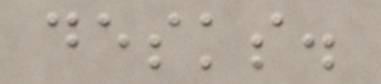desks.
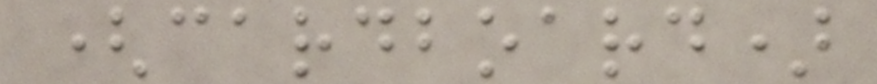(cardboard)
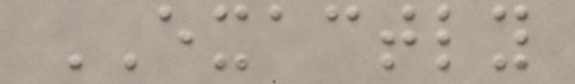EXACTLY
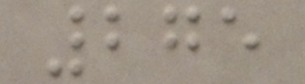275
